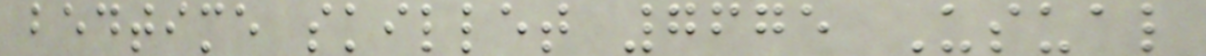bedtime skillet 7675 Usual
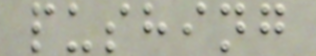pushing
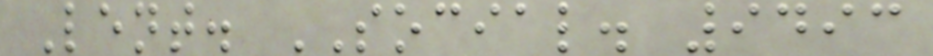Lent. SOCIAL. 9493
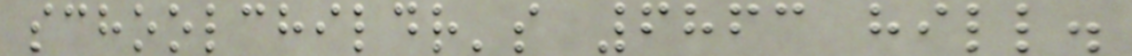schoolchildr's 6863 hill.
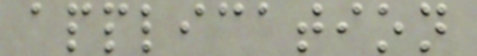application
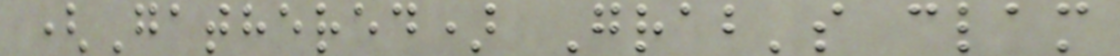(Gathered) Grab's clam
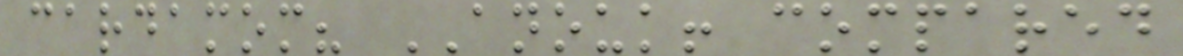cardamom? ANOUK! compared
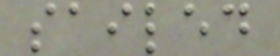sailed
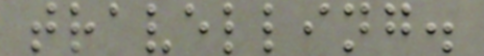travelling.
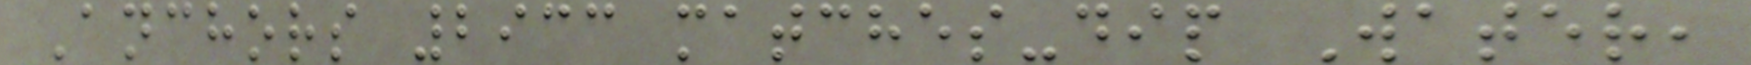Anchors 2933 matches-dip Water,
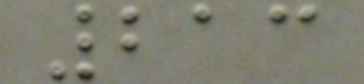213
